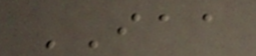IAA
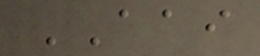AAI
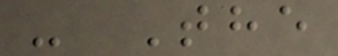- The
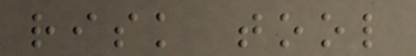risk tool
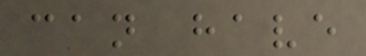can have
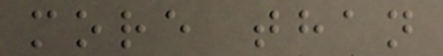more than
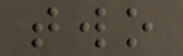two
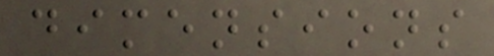dimensions
